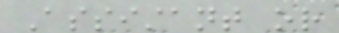Assistant or
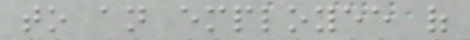to an employee of
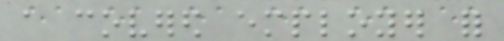a covered employer for
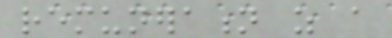remuneration as a
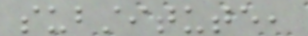substitute,
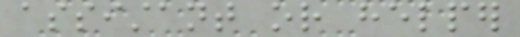assistant or helper
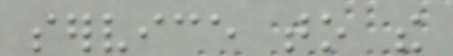service to the
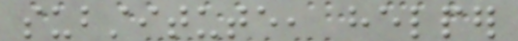substitute, helper
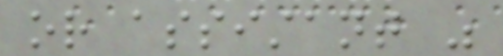or assistant was
